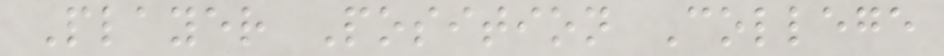Player Position College
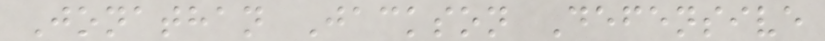Jonathan Jackson Defensive
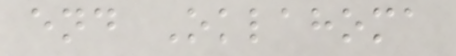end Oklahoma
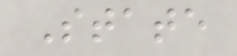State
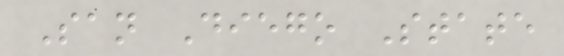San Diego State
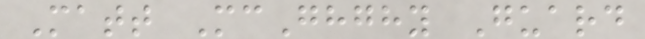Matt McGhghy Guard
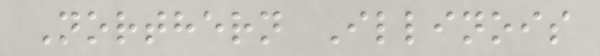Northern Illinois
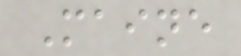Maine
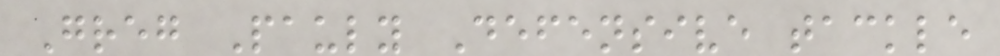Greg Pauly Defensive tackle
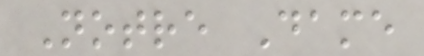Notre Dame
